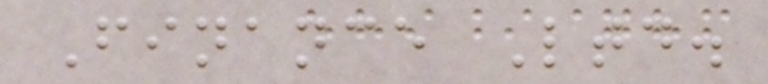Finance Ltd.
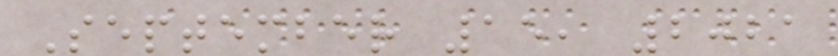September 15, 2021
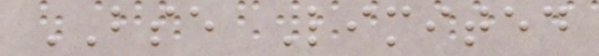BSE Limited
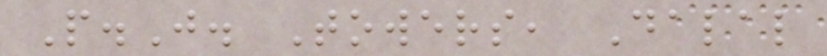P.J. Towers, Dalal
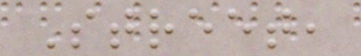Street,
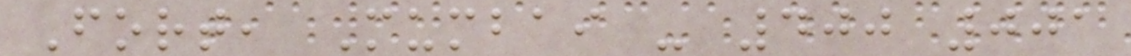Fort, Mumbai - 400 001
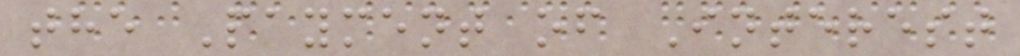the Payment of Interest
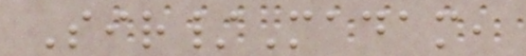Sir/Madam,
